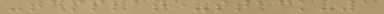-template-stack-1
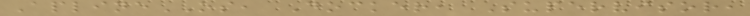AplineOS, Docker, Supervisor,
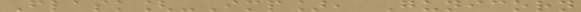Flask[-Imp], Gunicorn
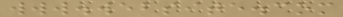www.website.com
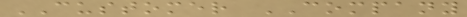CUSTOMER COMPANY
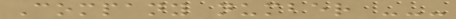Company number ---
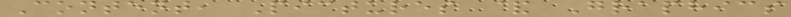Content, Pictures & Graphics
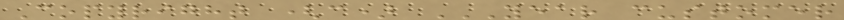Copyright (c) YEAR CUSTOMER
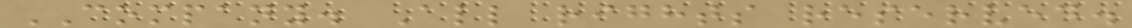COMPANY. All rights reserved.
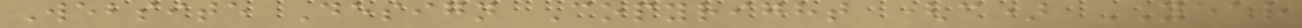Website Design Copyright (c) YEAR
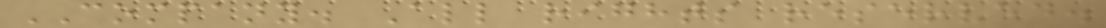COMPANY. All rights reserved.
